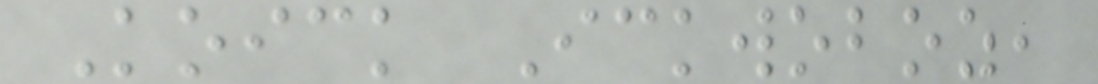Koick Ickwoboz,
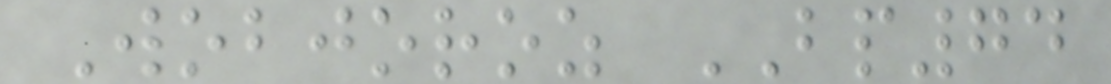Wobjoroz BP74
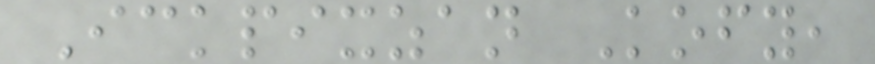Ickpixzan Kofy,
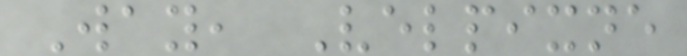Way, Velpixne
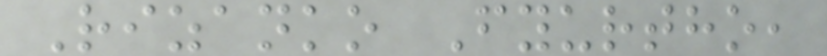Rizanko Fyurtho,
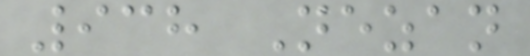938 Nezan
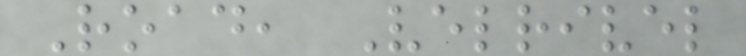Road, Velrivel
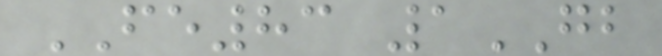FE83 1GB
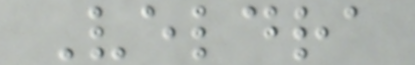Veldra
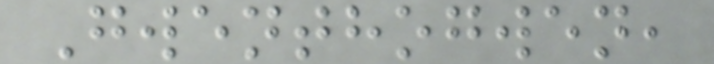Gwenthogwen,
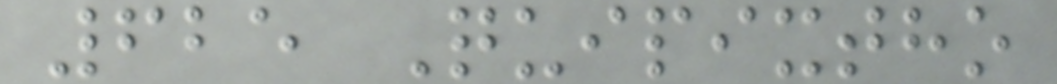625 Quipixtho
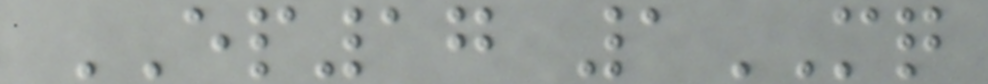EP17 1MQ
